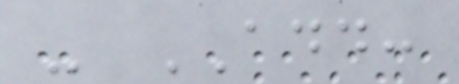- ADD:
